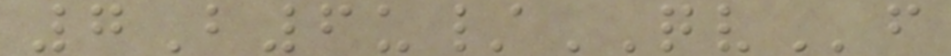7B6u/QVf
